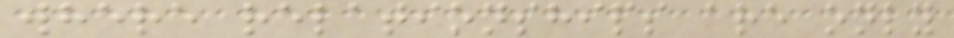where relationships are only
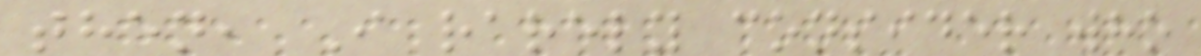then, I rarely consider who
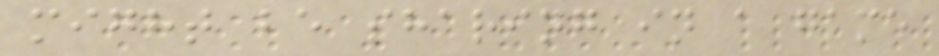might be sharing in a game
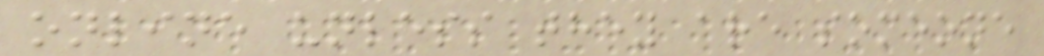online unless they are someone
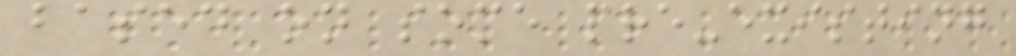based on some pre-existing
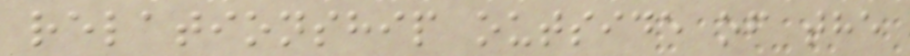relationship outside of the
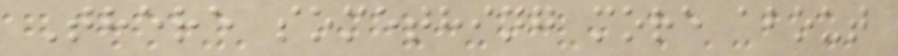There something more about
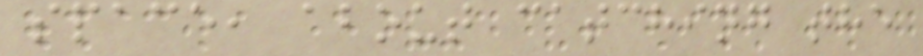space, about catching the
